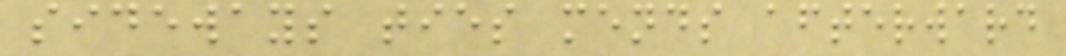sideways ties mends afterward
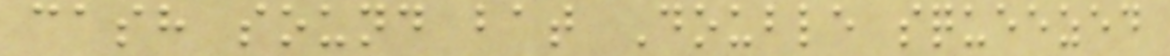cash sound bat Double squeezed
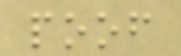poof
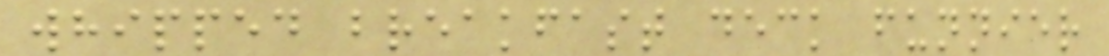whipped breakfast deck funnier
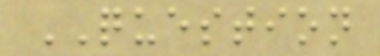QUESTION
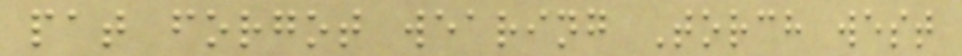pat forgot wearing Torch west
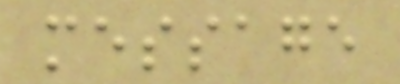message
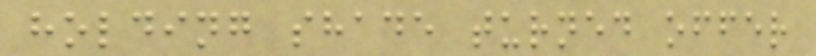holding shade turned offer
